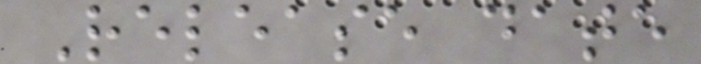Release date
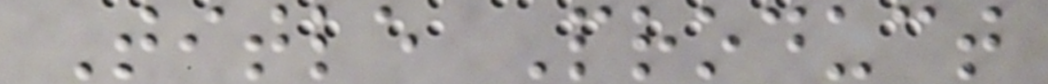Title Product
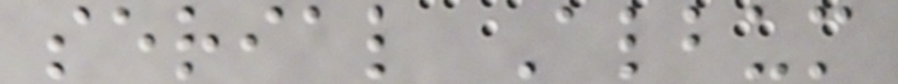serial Album
